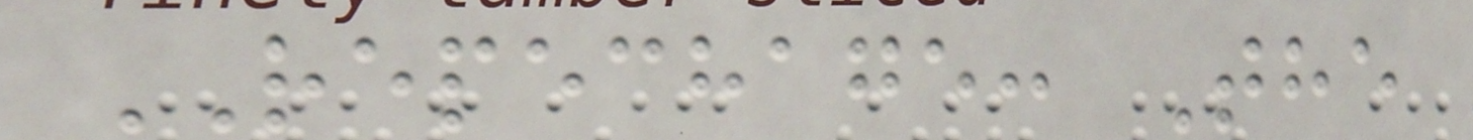REPECHAGE: The
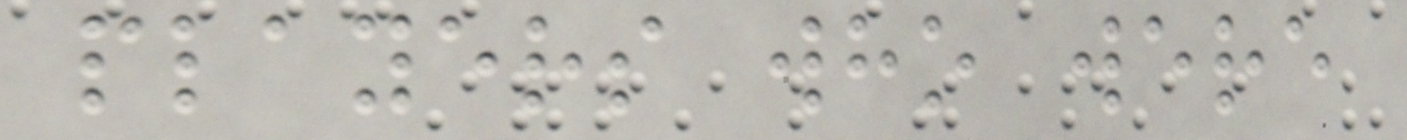players who were
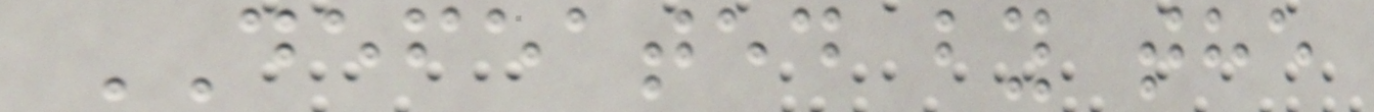DEFEATED by the
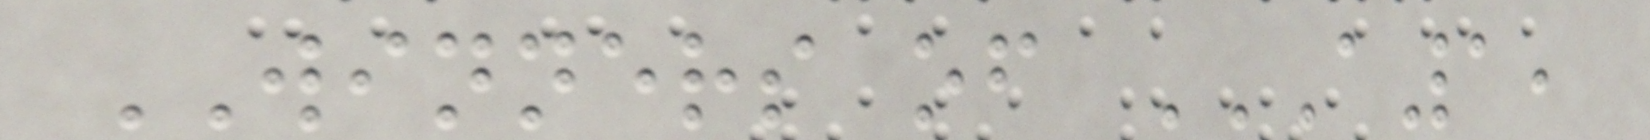WINNERS of A1,
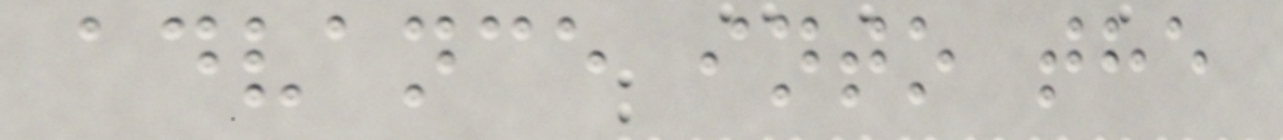advance into the
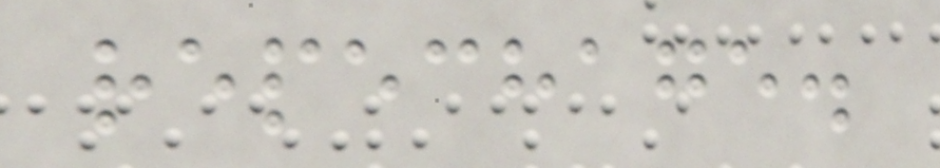repechage.
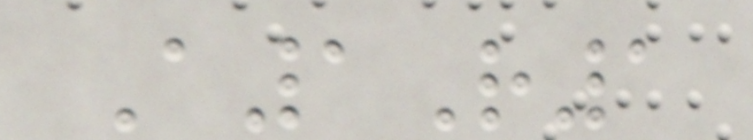A1R1
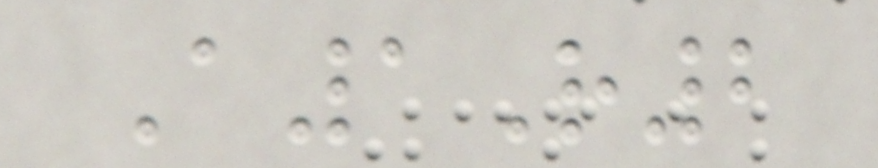A1R2
